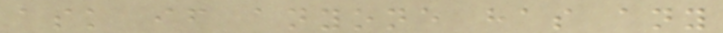ask if anyone has any
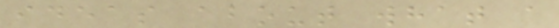ideas about what a
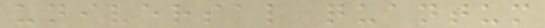universal quantum
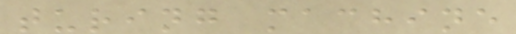turing machine
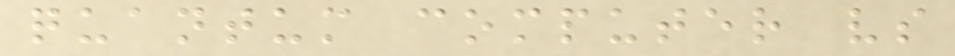quantum computer vs
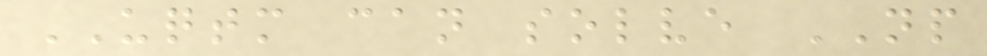UQTM can solve NP
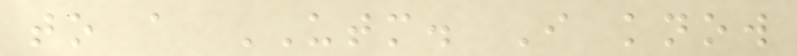to a UTM. I know
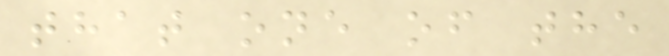that one of the
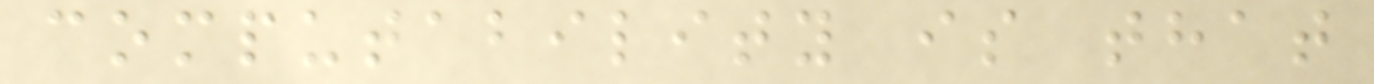computability is that
